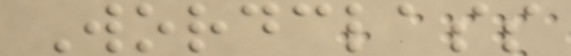Wordclass
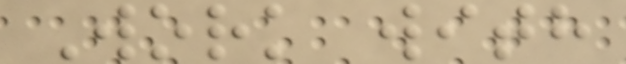Work with
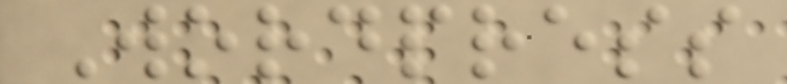Wordpress
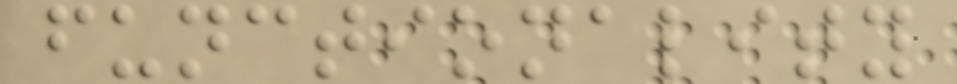functionality
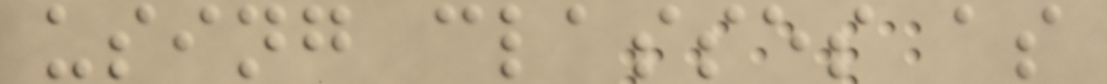using classes as
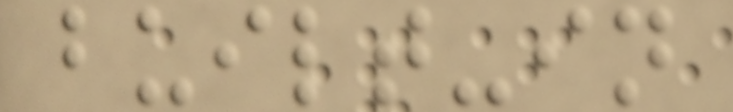built-in
